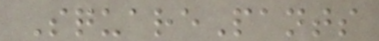SquarePants
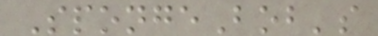SpongeBob's
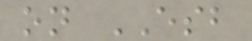on ESB
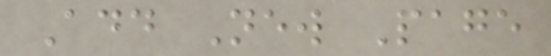Add New Page
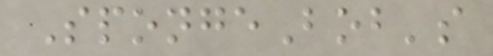SpongeBob's
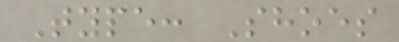Type: Shoes
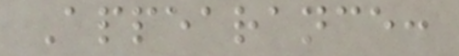Appearance:
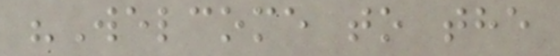"Welcome to the
